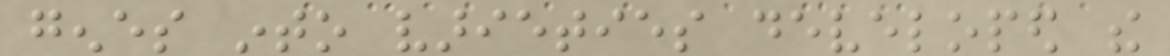genes into varieties developed the
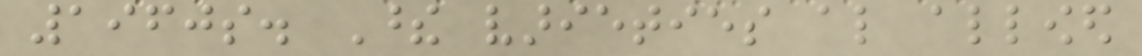1960s. These varieties also allowed
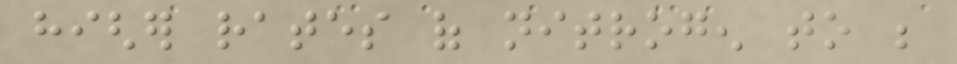higher rates of nitrogen to be
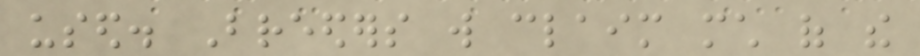used. Breeders will claim much of the
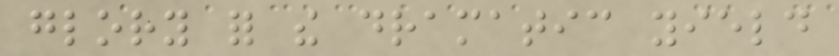glory for the dramatic yield
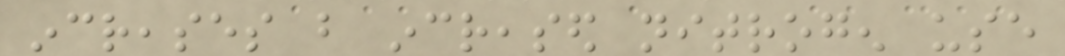increases but increased nitrogen use
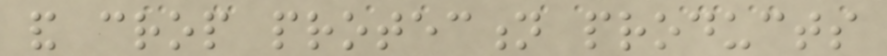and crop protection products
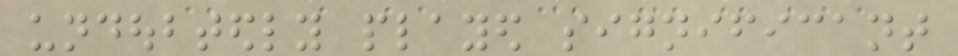undoubtedly played significant
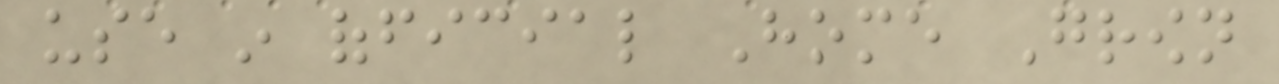use in official Home Grown
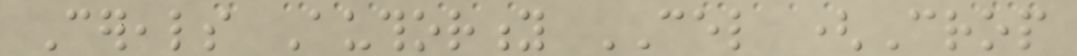Cereals Authority CEL (Crop
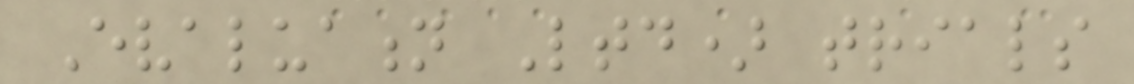Evaluation Ltd) trials
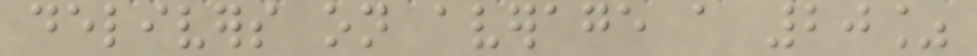delivers on average a 20%
